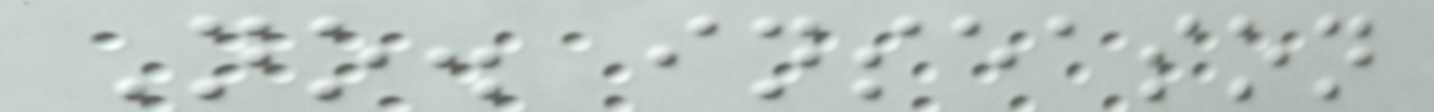No. inseason
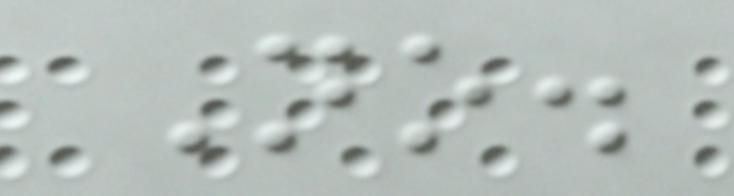No.
